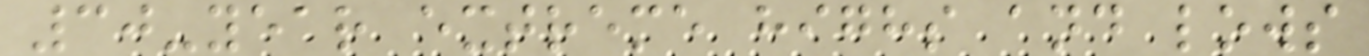30-year extreme highs and lows
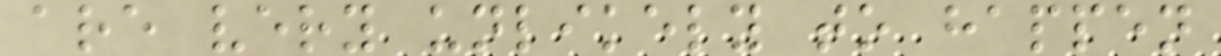are very unlikely to happen
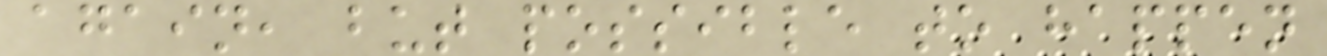again, but possible to happen
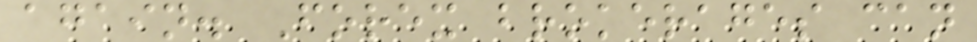again. Forex brokerages can
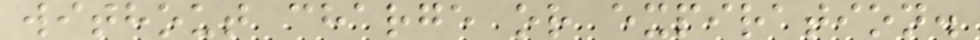without charge or expiration.
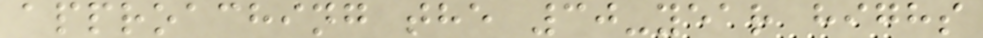approaching the 30-year highs
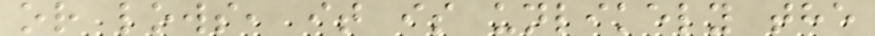or lows, it is unlikely the
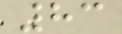83
